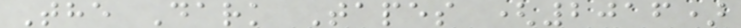The Dark Tapes (2016)
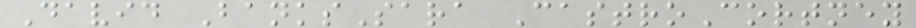David BanksSara CastroCortney
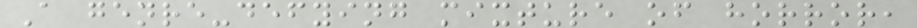A genre-defying mixture of horror,
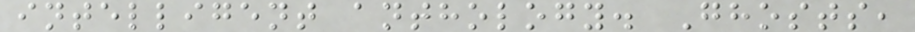intelligent anthology. Ghosts,
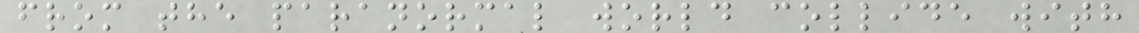from the paranormal world collide with
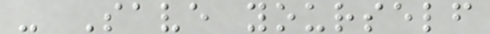- Save yourself
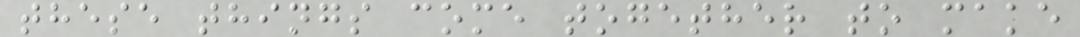these things come together to make
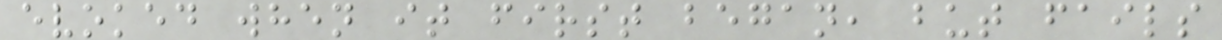evoked when it first began, but fails
